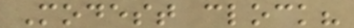Modest clock?
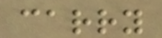carry
